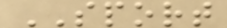SPORT
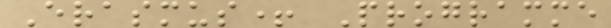Erasmus+ Programme
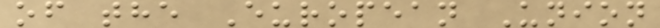of the European Union
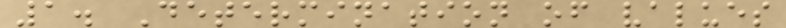1. Determination of values
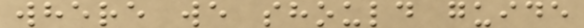where we should guide
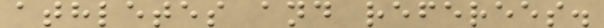athletes and referees.
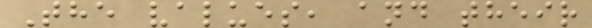The values, and their
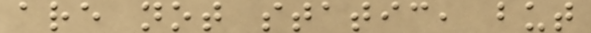are not static, but
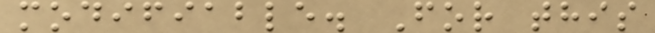modifiable. For this
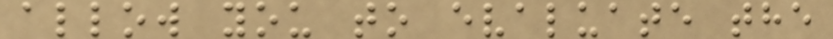allow you to evaluate the
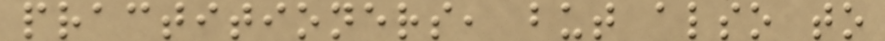practitioners, but also to
